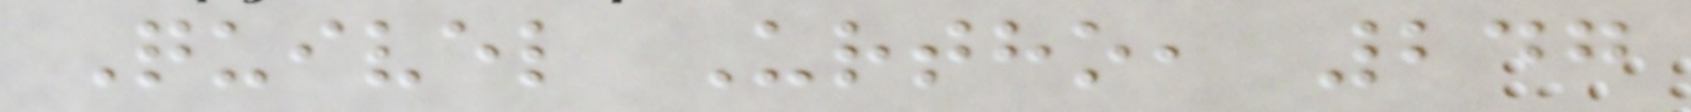Quivel Urtho, 247
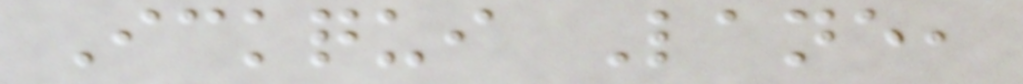Ickqui Lane,
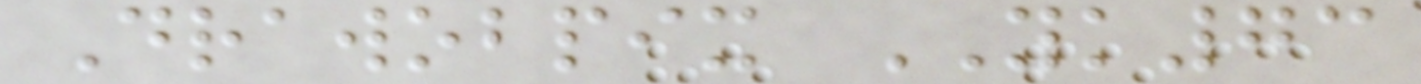Drawobpix YK73
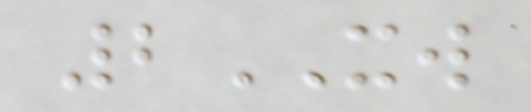2XW
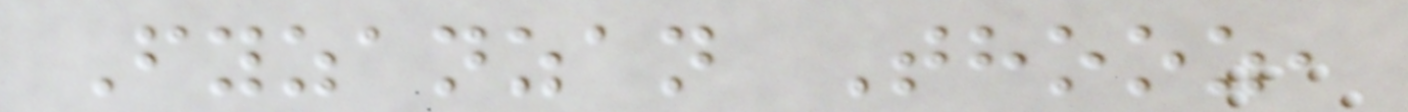Fyzanzan Thooz,
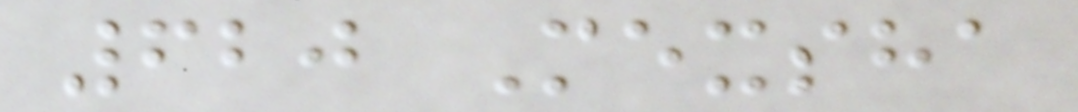620 Mexsha
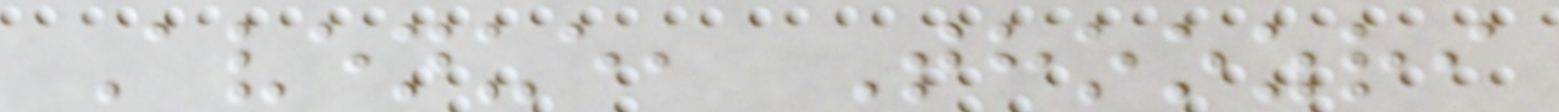Avenue, Thoozri
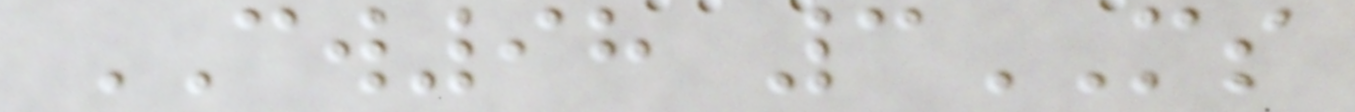CW98 3MS
